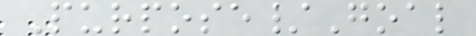Purpose/Goal
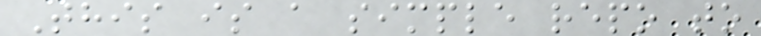This is a simple repo to
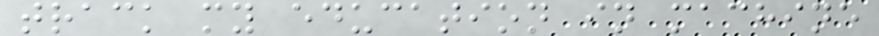track my education in machine
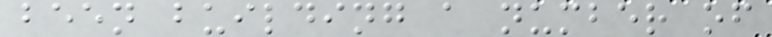been building a number of
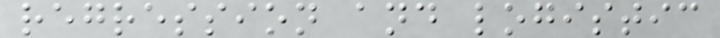regression and logistic
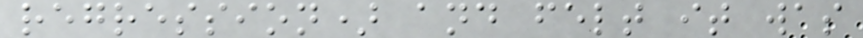regression) and felt it was
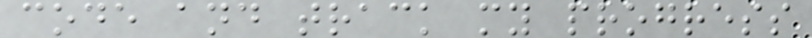code and track my progress
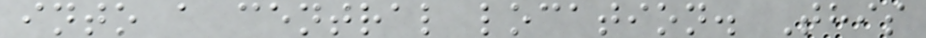into a central location. This
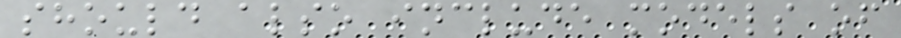should also include models of
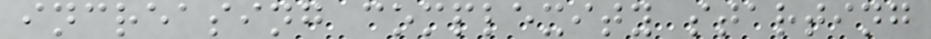increasing complexity starting
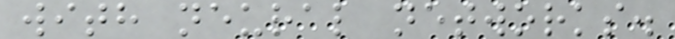with neural networks.
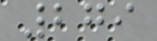279
